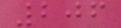206
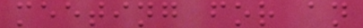meeting for an
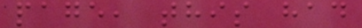page, this had
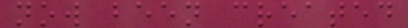now been created
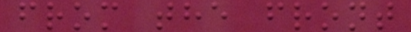from the front
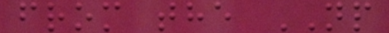from the NP
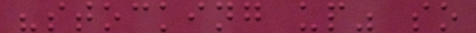"stocking up" so
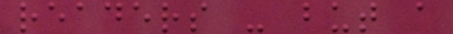readers - but a
